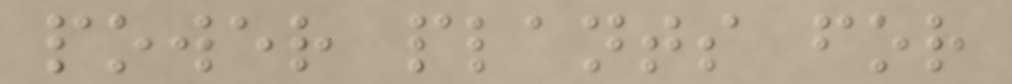power plants for
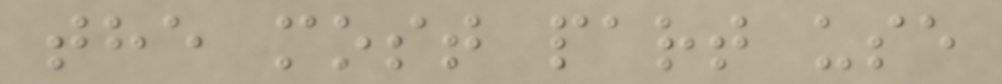the most part use
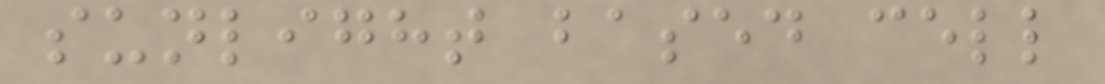sunlight based cell
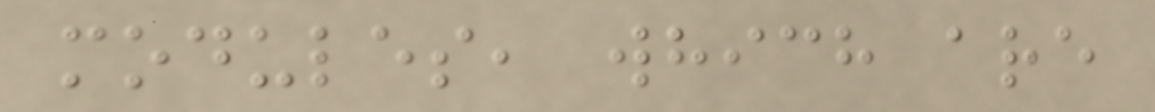modules, which are
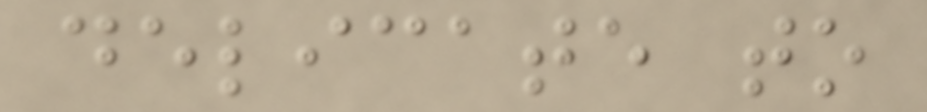delicate to
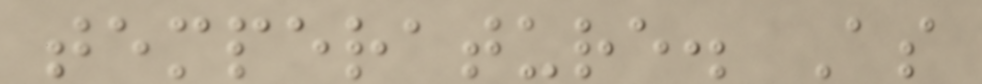temperature. As
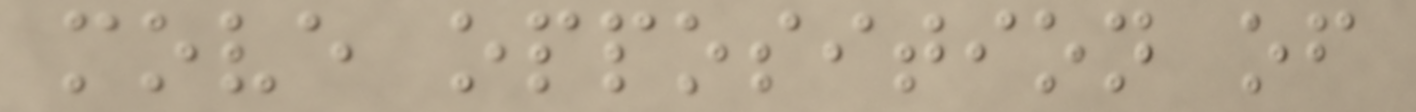move opposition of
